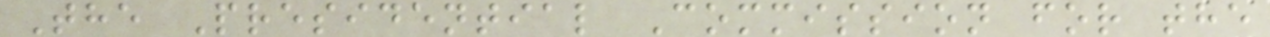The Presidential Commission for the
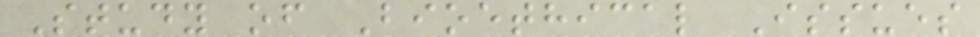Study of Bioethical Issues
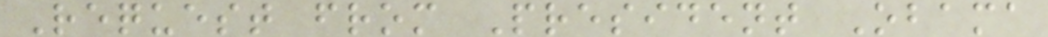Request from President Obama
